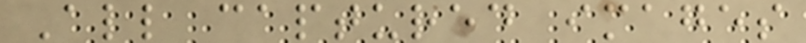All captured images
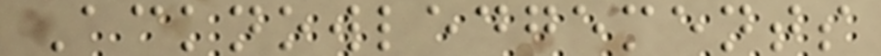Acknowledgements
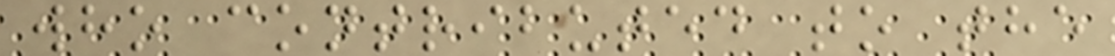who contributed to the
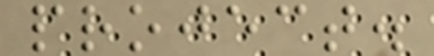project.
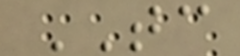TC
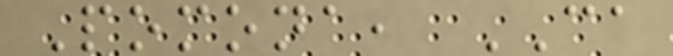Pomona, CA
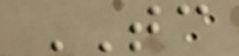TC
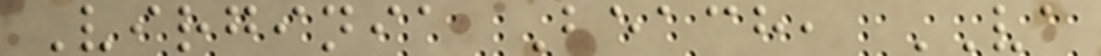Virginia Beach, VA
